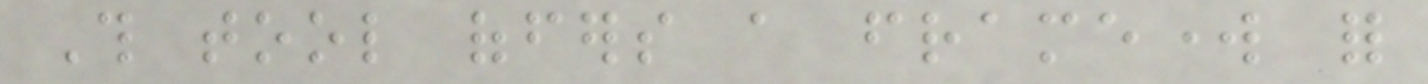This tool offers a framework for
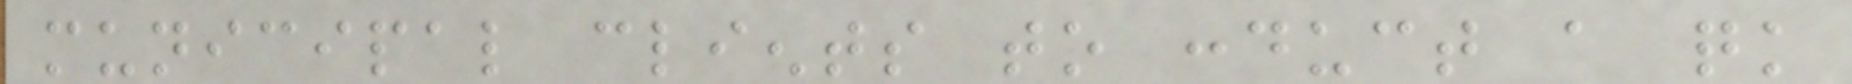municipal clients to conduct a quick
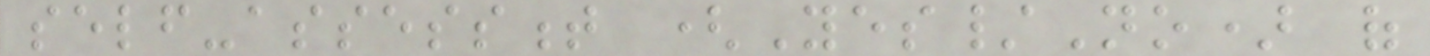self-assessment (Yes/No) of
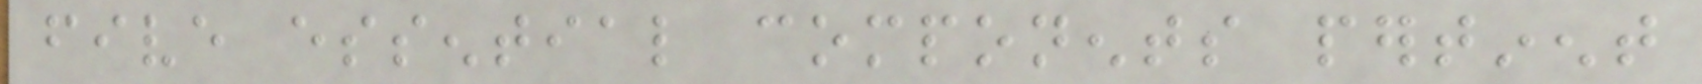five essential components pertinent
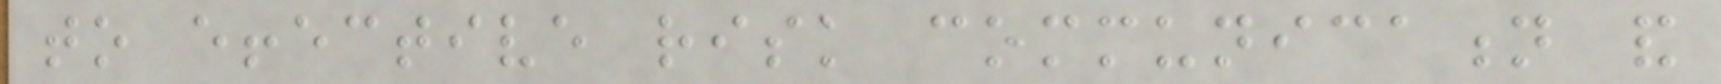to effective risk communication and
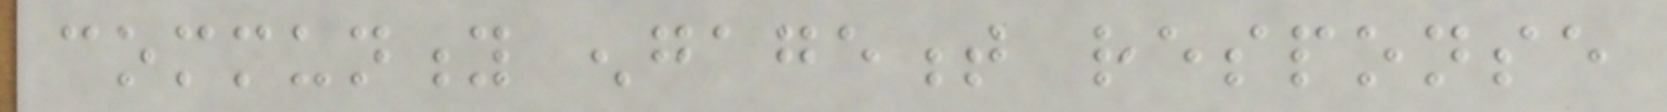community engagement response
